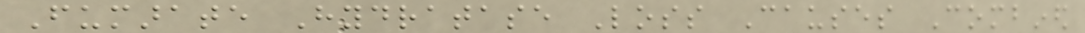Fumarate Hydratase Loss Causes Combined
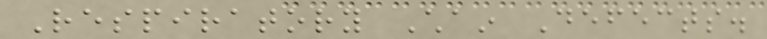Respiratory Chain Defects.
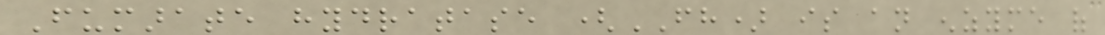Fumarate hydratase (FH) is an enzyme of
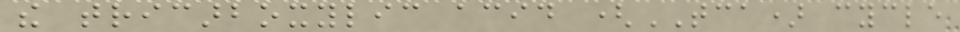the tricarboxylic acid (TCA) cycle
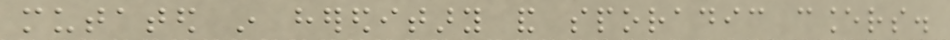mutated in hereditary and sporadic cancers.
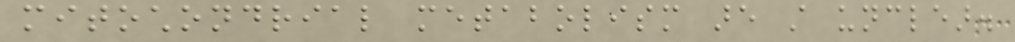mitochondrial metabolism are still unclear.
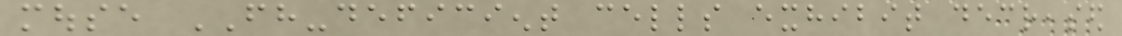mouse FH-deficient cells exhibit decreased
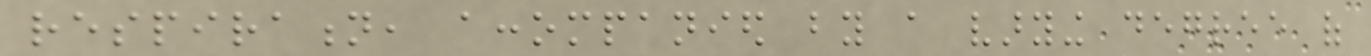respiration, accompanied by a varying degree of
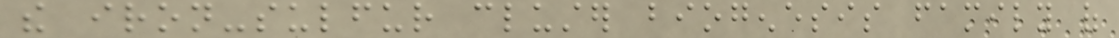the iron-sulfur cluster biogenesis family of
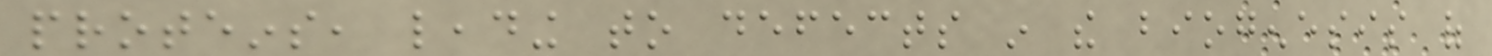proteins, leading to defects in the biogenesis of
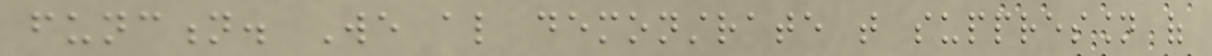function. We also demonstrate that suppression of
